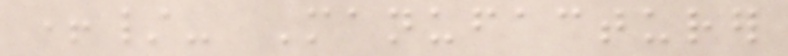+/- Manufacturer
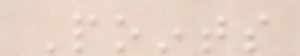Points
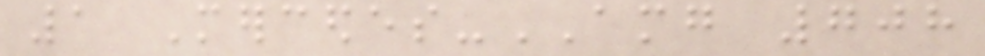1 Mercedes-AMG 708
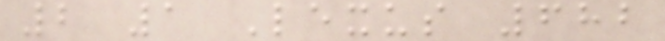2 1 Lexus 682
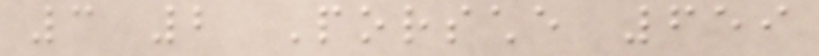3 2 Porsche 659
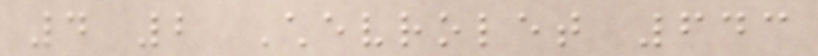4 2 Chevrolet 643
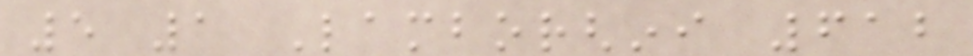5 1 Lamborghini 612
